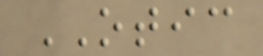OTIC
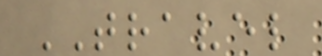TRAVEL
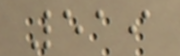519
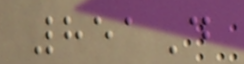851D
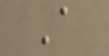A
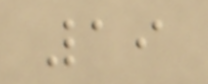19
